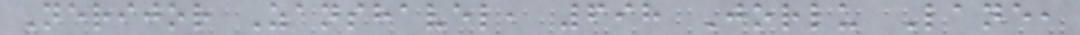Nerijor Zanshavel, 698 Jorlu Lane,
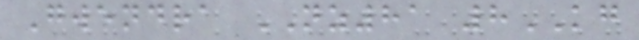Gwendra NZ81 8KG
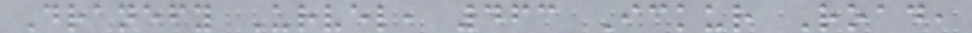Dranefy Urvel, 463 Ickur Road,
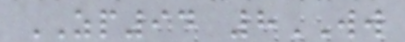ZP94 8WW
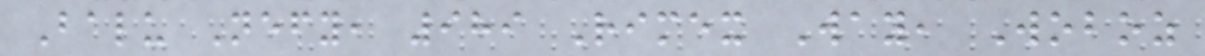Balu Nefy, 989 Rimex Way, Woboz
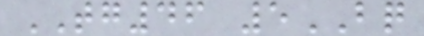TG46 5BQ
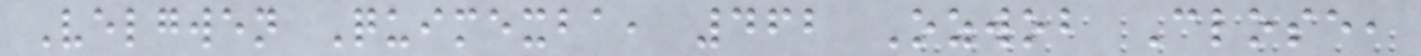Velgwen Quimexba, 462 Ozwob Close,
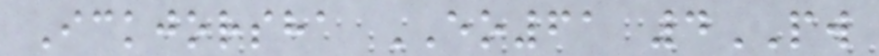Ickjorsha EO61 4PW
